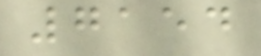7154
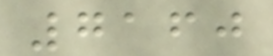7160
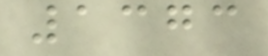1373
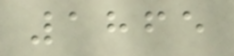1865
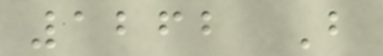1262 B
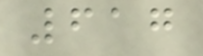617
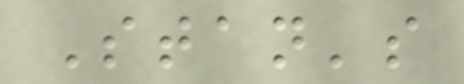Stan's
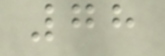78
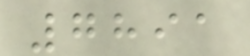7891
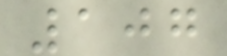107
